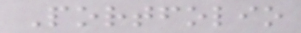Portfolio
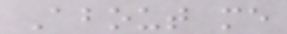About me
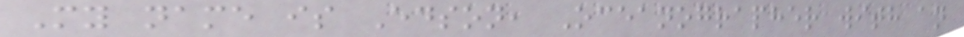My name is Edson, Oceanographer with an
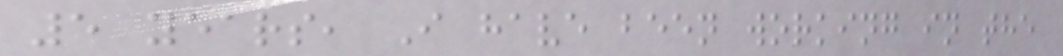5 years, I have been working in the
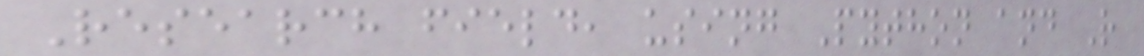Research field, using Python and R
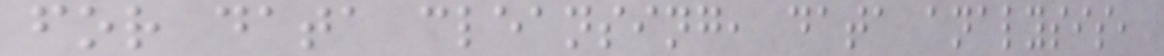for data cleansing, data analysis,
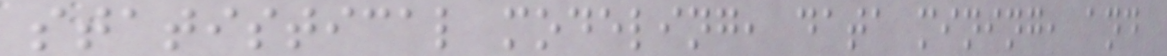statistical modeling, data mining, and
